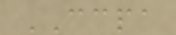CCPA
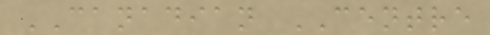CANADIAN CENTRE
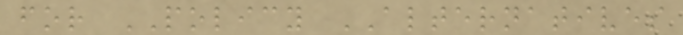for POLICY ALTERNATIVES
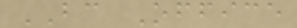BC Office
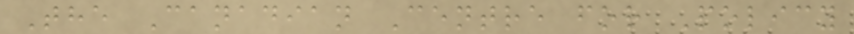The Canadian Centre for Policy
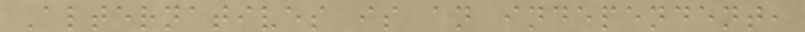Alternatives is an independent,
